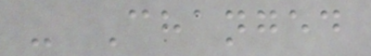- Changed
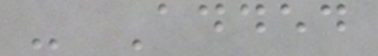- Added
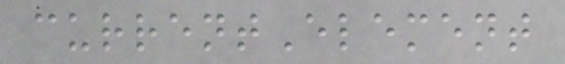currentElement
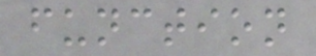function
